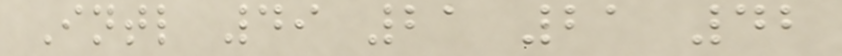Intl 49 21 21 42
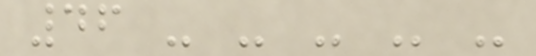46 - - - - -
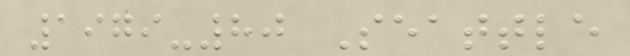1979-80 Seattle
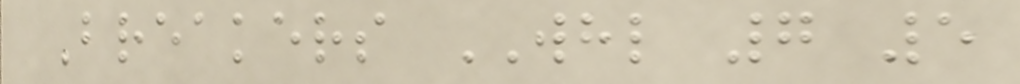Breakers WHL 7 5
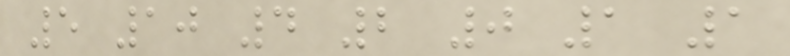5 10 4 2 0 1 1
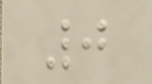0
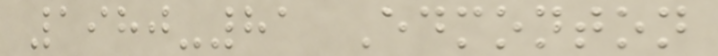1980-81 Edmonton
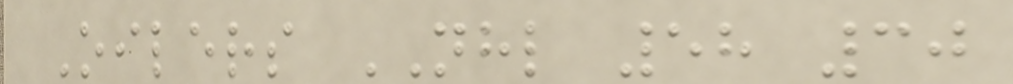Oilers NHL 58 30
